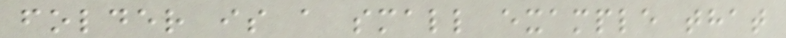folder is a small example that
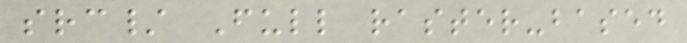src/ Full raster-based
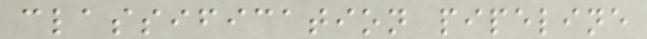classification pipeline
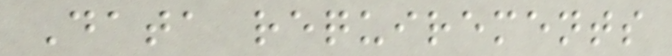Data requirements
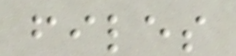files
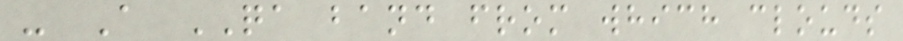- A QA band from which clouds
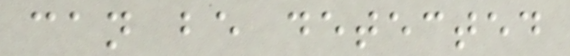can be detected
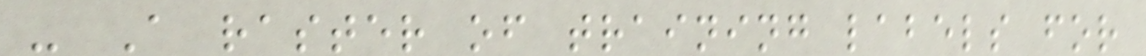- A raster of training labels for
